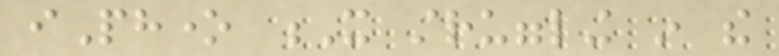iPhone X struggling in the
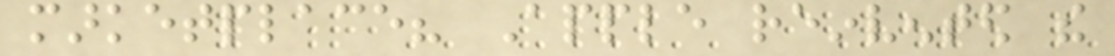marketplace? Apple reinvented the
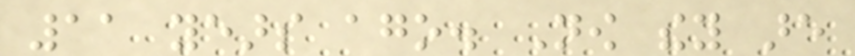11 years ago. Now they are
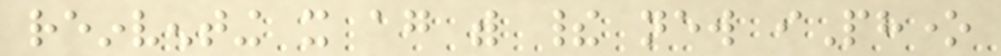reinventing it again with their new iPhone
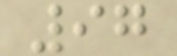97
